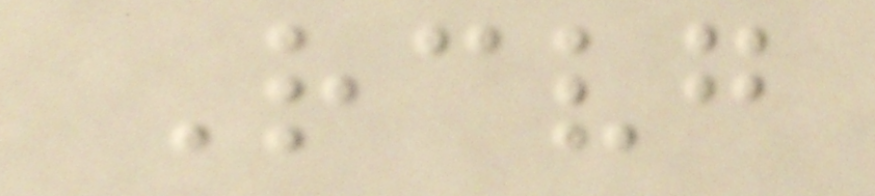Receiving
